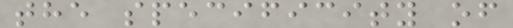the specificity of
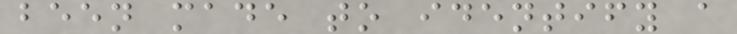been made to identify a
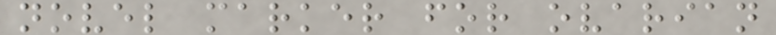novel marker for ovarian
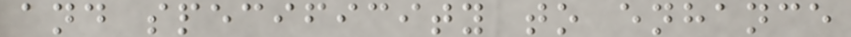and specificity to enhance
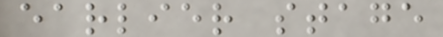earlier stage
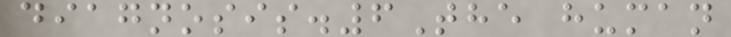diagnosis.6The human
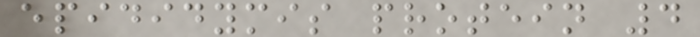epididymis protein 4
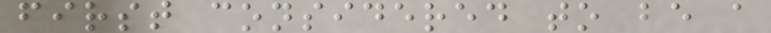first considered to be a
